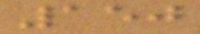150
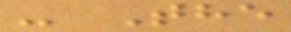- The
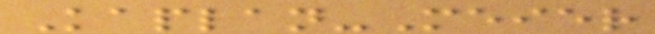Kaplan-Meier
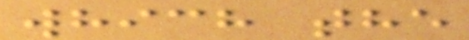which the
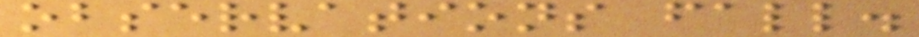observations fall.
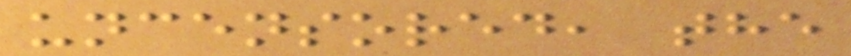uncensored, the
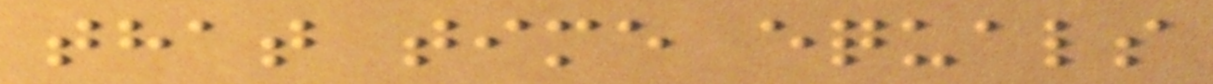that time equals
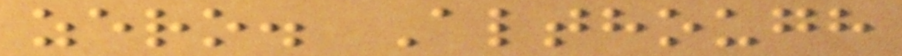zero. Although
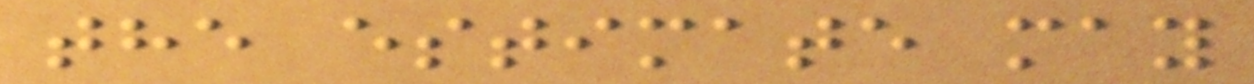the estimate may
